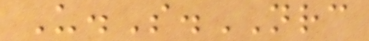U.S.NRC
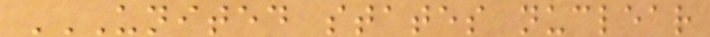UNITED STATES NUCLEAR
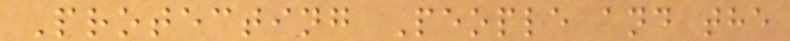Protecting People and the
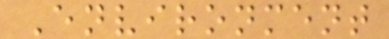Environment
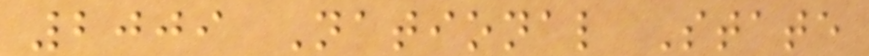2009 National State
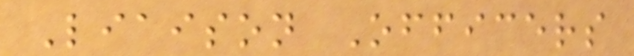Liaison Officers
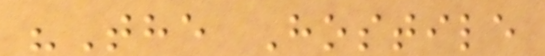"The Hostile
